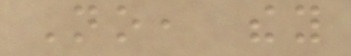No, they
